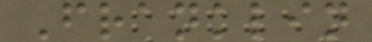Franklin
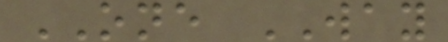ONE WAY
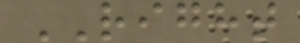RIGHT
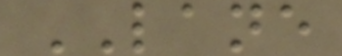LANE
